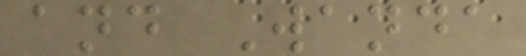and Wanda
